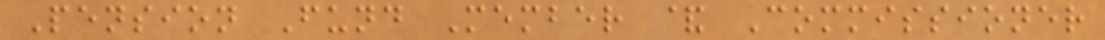Pension Fund Member & Commissioner
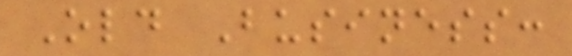Old Business:
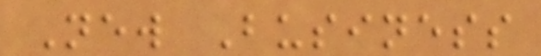New Business
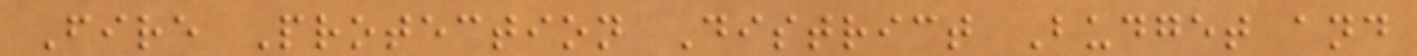Fire Protection District Budget and
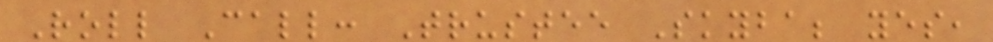Roll Call: Trustee Skyba; yes,
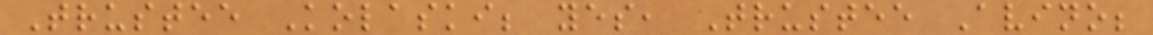Trustee Kolaski; yes, Trustee Avino;
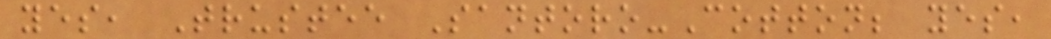yes, Trustee Santoro-Cotton; yes,
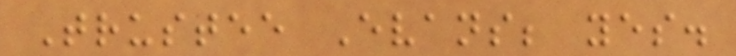Trustee Evans; yes.
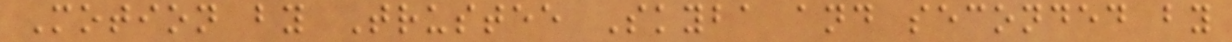Motion by Trustee Skyba and seconded by
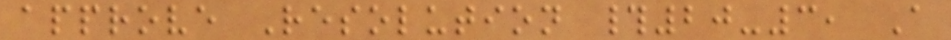approve Resolution #20-3, A
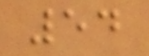54
